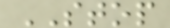STOP
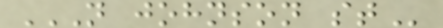N JOHNSON ST
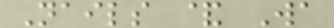Nails & Wa
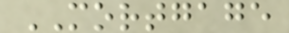MORTGAGE
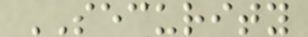SECURITY
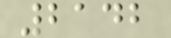2142
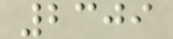2309
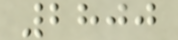2800
